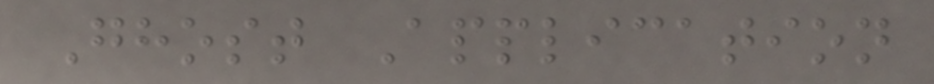Ghost Application
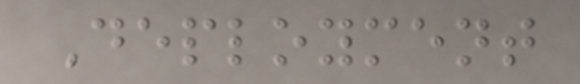Deployment
